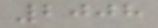2008
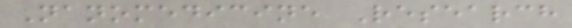Nanomedicine Research
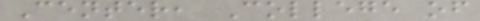Center, College of
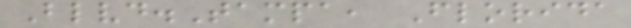Blvd.Tampa, Florida
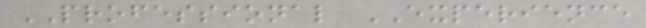PROFESSIONAL EXPERIENCE
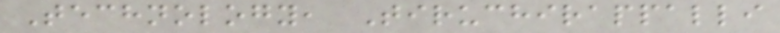Technology, Tiruchirappalli
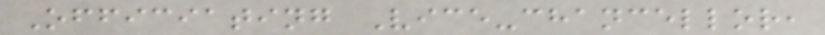Officiating Vice-chancellor,
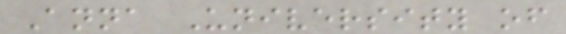Anna University of
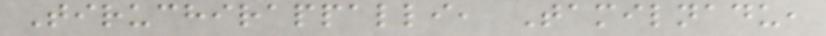Tiruchirappalli, Tamilnadu,
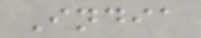India
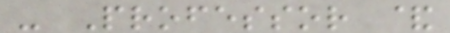- Professor &
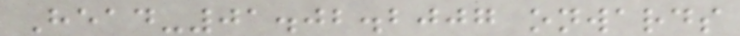Head-01.02.2007 onwards
